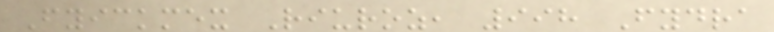Fyickmex Riuroz, 998 Fydra
